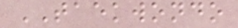TAEKWONDO
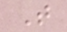T
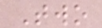Two
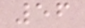56
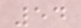54
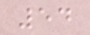54
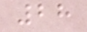28
